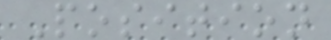Position
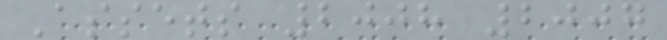Assets 2008 2007
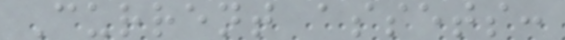Current assets:
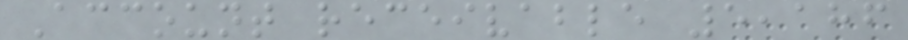Account receivable 5,186
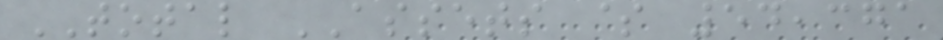TOTAL ASSETS $ 54,371
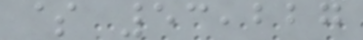$ 53,227
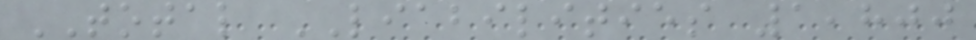TOTAL LIABILITIES 1,800
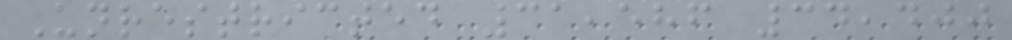Unrestricted 31,586 34,400
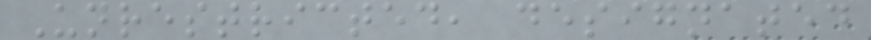Unrestricted, designated
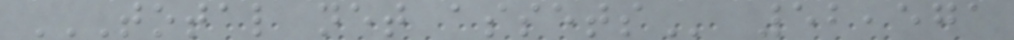TOTAL NET ASSETS 52,571
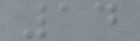14
